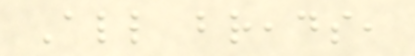All breads,
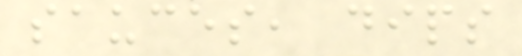sauces, dips
